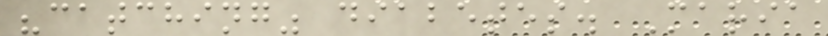"catching" diabetes. Maria
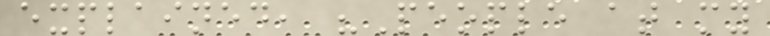explained, "People at my
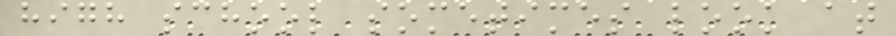high school sometimes look at
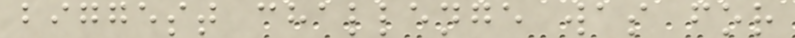biggest challenge was for
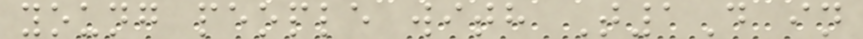young people with T1D in
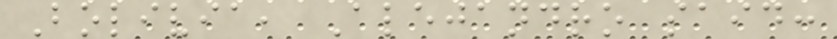Bolivia, Alejandro said:
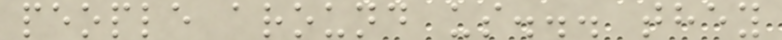people around us... they
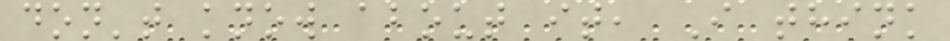don't know about it, I think
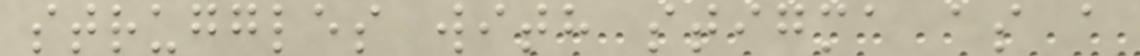struggles with stigma as a
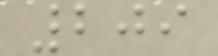209
